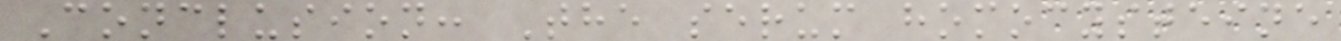Conclusion: The serum homocysteine
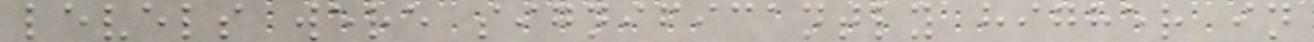levels were significantly higher in
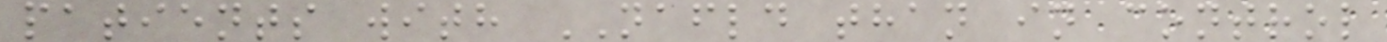patients with NAFLD than in control
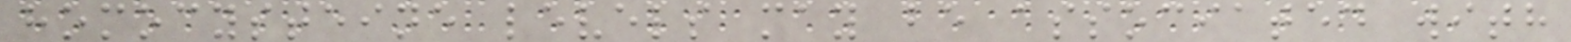homocysteine levels may be associated with
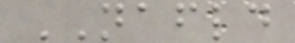NAFLD
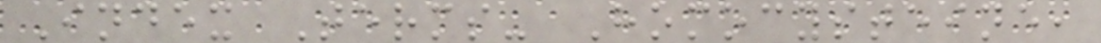Index Terms- Homocysteine,
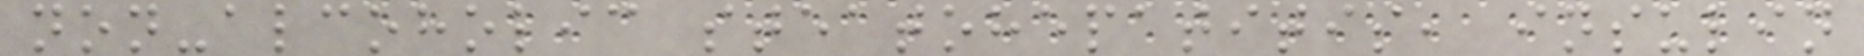non-alcoholic steatohepatitis, insulin
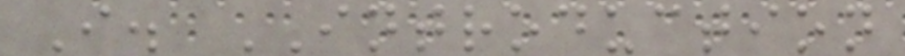I. INTRODUCTION
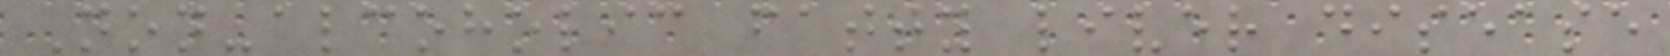Non-alcoholic fatty liver disease
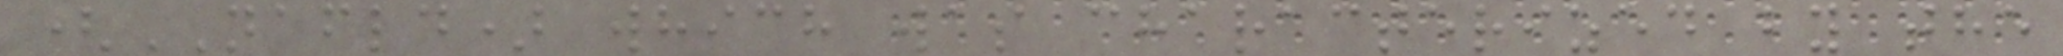(NAFLD) which was characterized by the
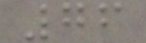76
